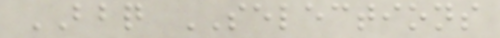BBQ SELECTIONS
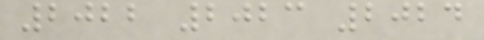2022 2023 2024
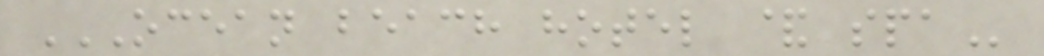OCEAN BEACH HOTEL & SPA
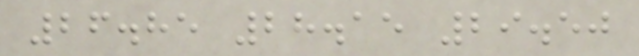26.85 28.15 29.50
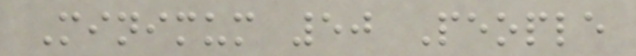Minimum 50 People
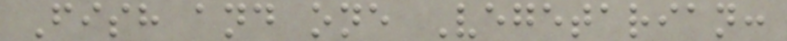Fish and one Vegetarian:
